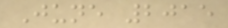June 2015
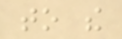to the
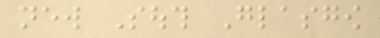new South Glasgow
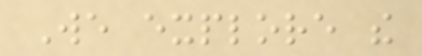We explore the
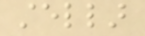stellar
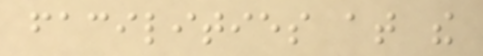facilities at the
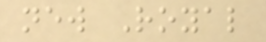new Royal
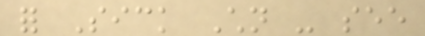for Sick Children - see
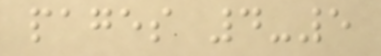pages 4-5
